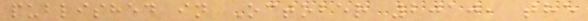published in October 2010, the
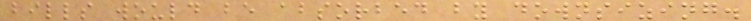bills would be absorbed by downsizing.
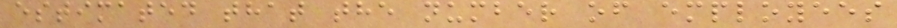estimated that the number of employees
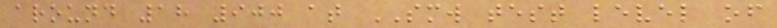around 18 900 at SMW test level of
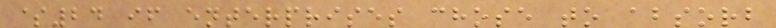$24 if enterprises chose to absorb
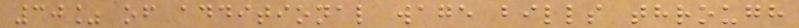30% of additional wage bills through
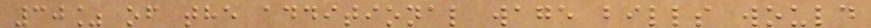30% of the additional wage bills would
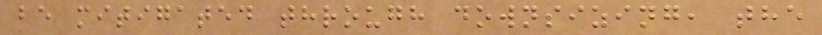be mitigated through downsizing, the
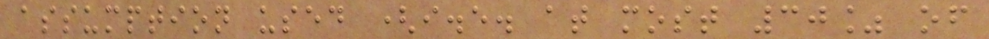assumption used (i.e. at most 30% of
